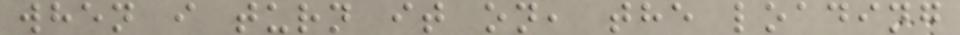when i turn it on, the loading
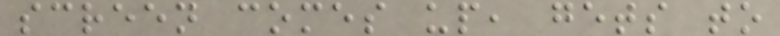screen comes up, gets to
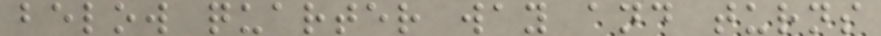below quarter way and turns
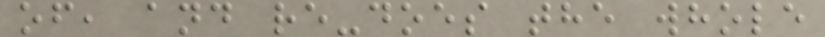of, and re-does the whole
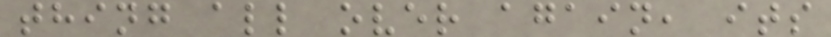thing all over again, its
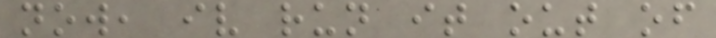now, iv run it out of
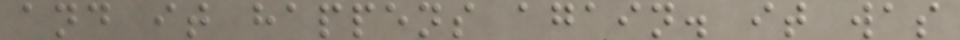and it happens again. it was
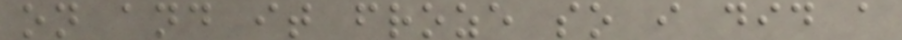on and it froze so i did a
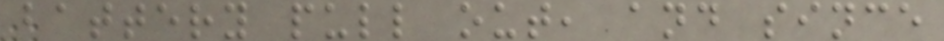battery pull out, and since
